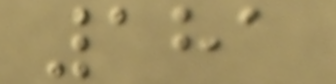181
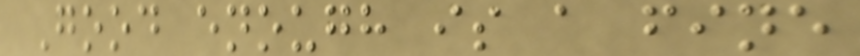Good enough is a fine
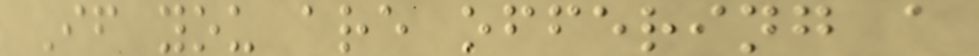If you are offering a
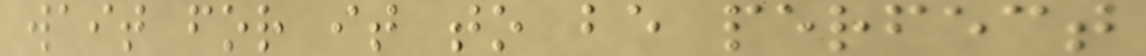wait for it to be perfect
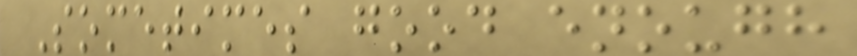Sometimes good enough
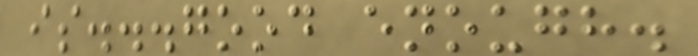is...good enough.
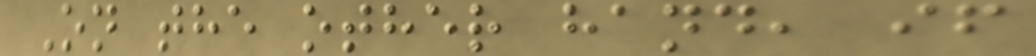On the other hand, if
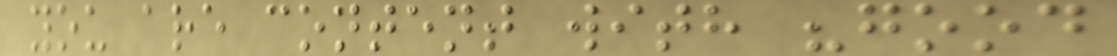you are content with "good
